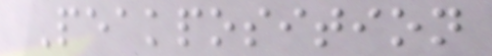Peakposition
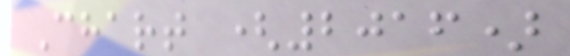Chart (2016)
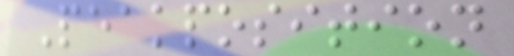Peakposition
